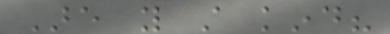Are you still kind?
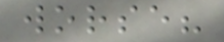worse?
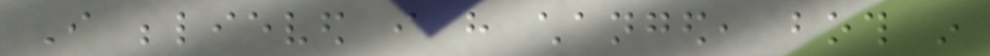I believed i have changed, both in
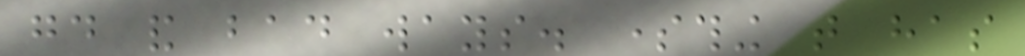good and bad ways. something that has
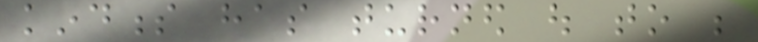kindness has turned out to be
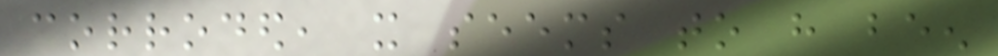corroded, it seems to have been
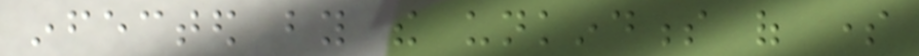infected by the unkindness of some
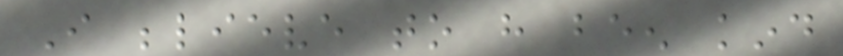I believe to have been kind
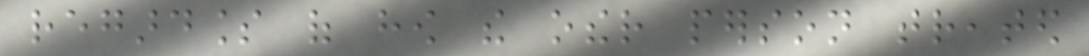regardless of how the other person treated
